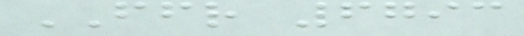FFR 6793
